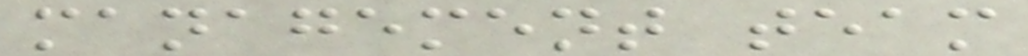management team
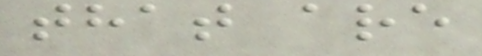that are
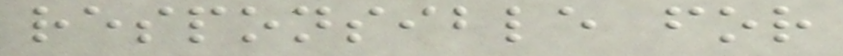responsible for
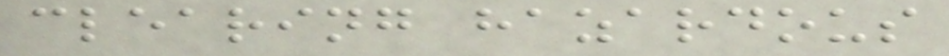clearing hazardous
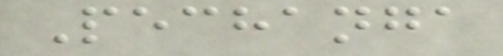Pechanga
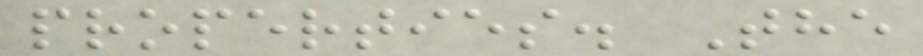properties. The
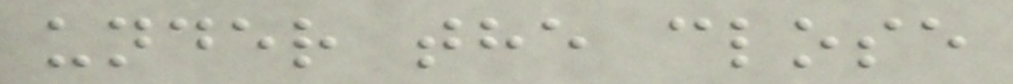under the close
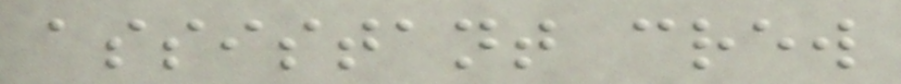assistant crew
